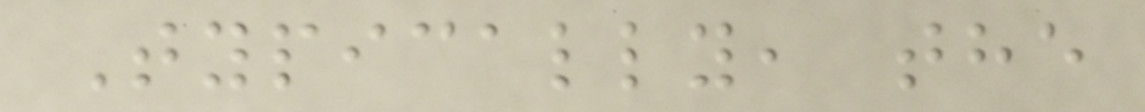Typically, the
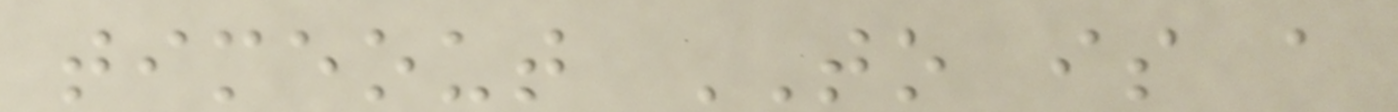timeout TO is a
